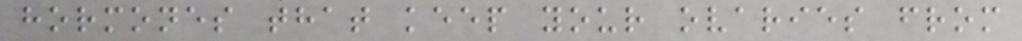hormones that keep your ovaries from
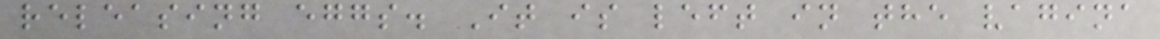releasing eggs. It is left in the vagina
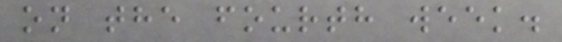on the fourth week.
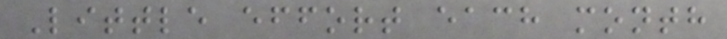Little effort each month
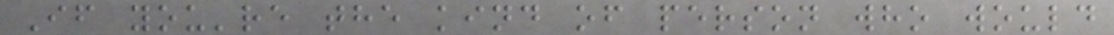If you're the kind of person who would
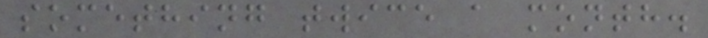something twice a month.
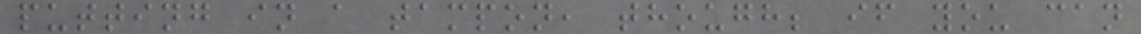putting in a tampon, though; if you can
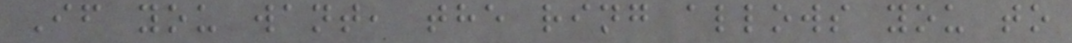If you want, the ring allows you to
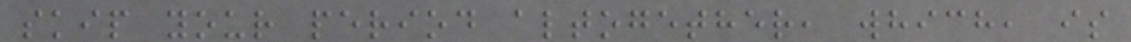skip your period altogether, which, is
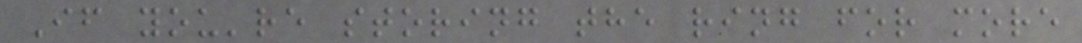If you're storing the ring for more
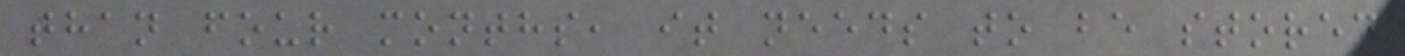than four months, it needs to be stored
